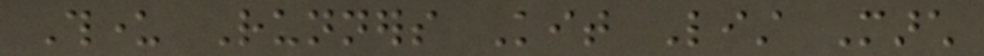Thunder Runners Kit List March
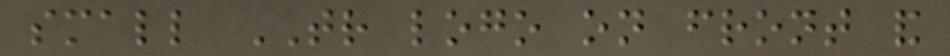small TR logo on front and
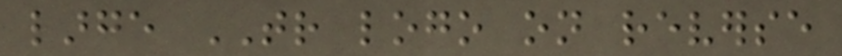large TR logo on reverse
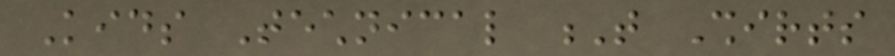Kids Technical T Shirts
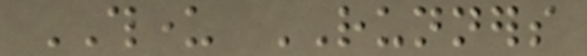THUNDER RUNNERS
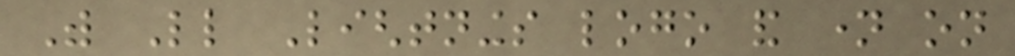With Little Lightnings logo and name on
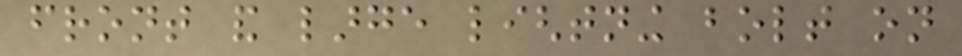front and large lightning bolt on
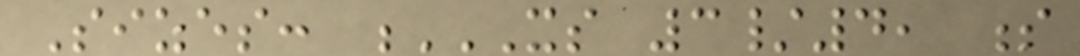Sizes: XS 3/4, S
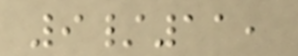9/11,
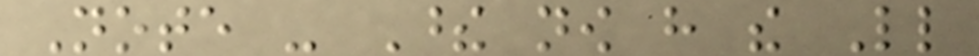Note - These now have the Little
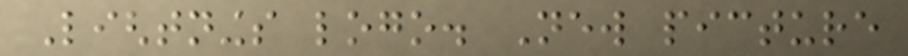Lightnings logo. New picture
